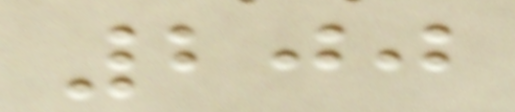200
